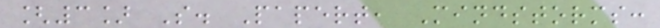[3] S. Papert, Mindstorms:
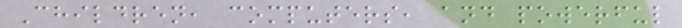Children, computers, and powerful
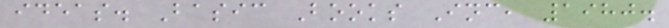ideas. Basic Books Inc, 1980.
